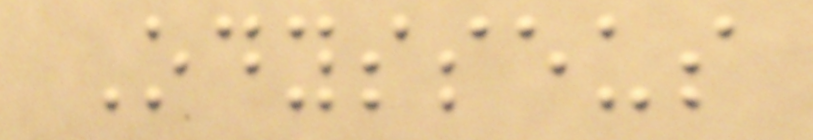Odysseus
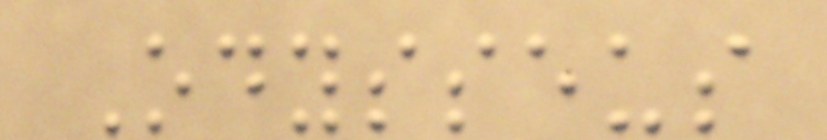Odysseus
